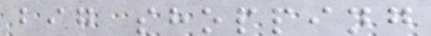big shopping
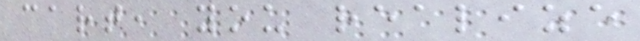cart, you realize
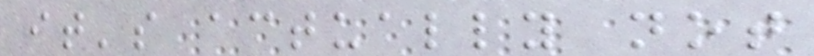it's actually not
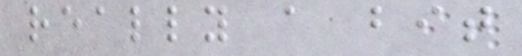really a bit
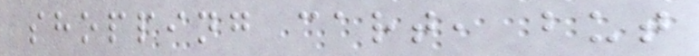shopping cart, but
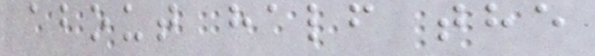about half the
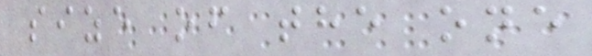size of the one
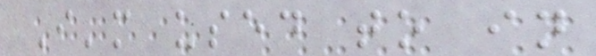I'm used to in
